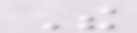The
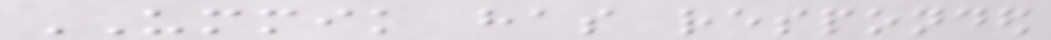UMMIK has responded
